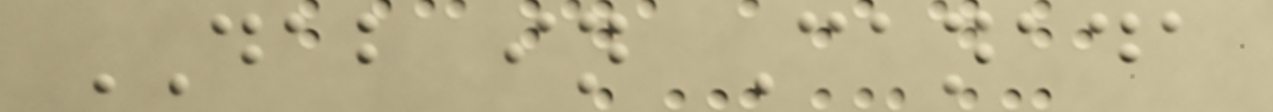DAB in Canada
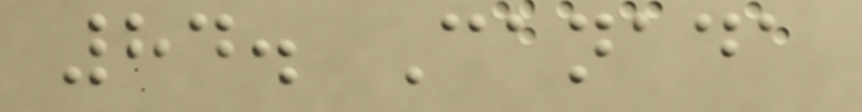84. Canada
